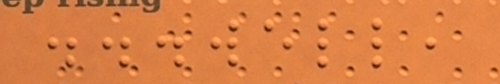...well,
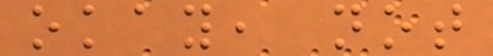okay, not
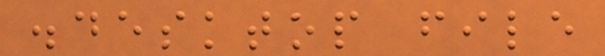.desktop file
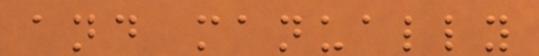and manually
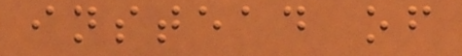instead of
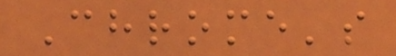Chrome's
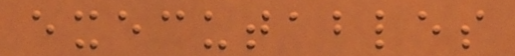executables
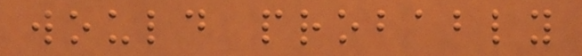would probably
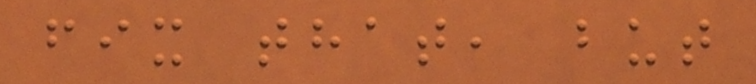fix that, but
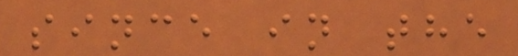since in the
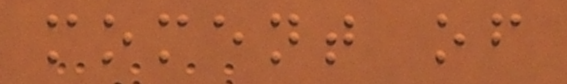moment of
